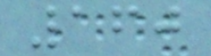160
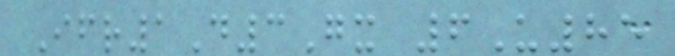Ifr1D3Gx 6U85
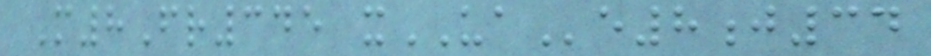M8Fr345 xUAe8j34
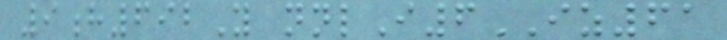9h692Y nnlI6IZ61
